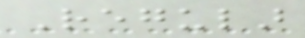Regular
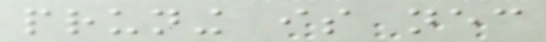pruning is necessary
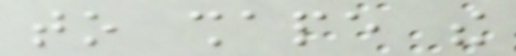to shape the
